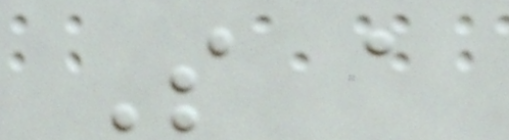So a
